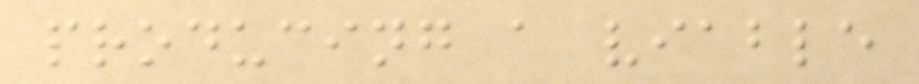producing a viable
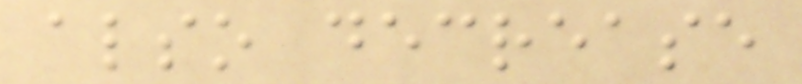also decrease
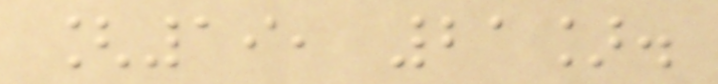[19, 21].
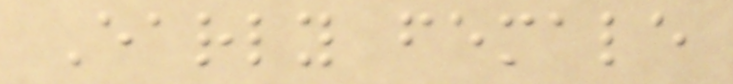Early female
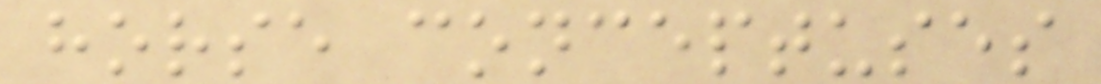horse conceptuses
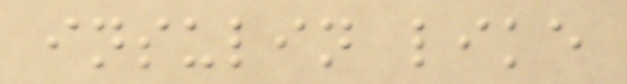insulin like
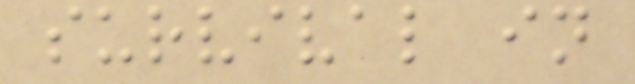survival in
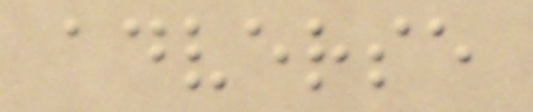adverse
